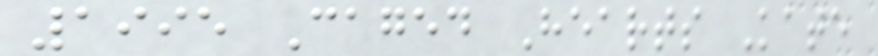1995 Caged Hearts Kate
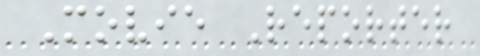Movie Reporter
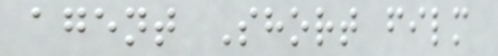agent Short film
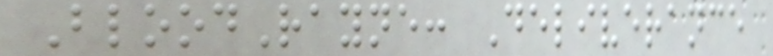BloodRayne: Deliverance
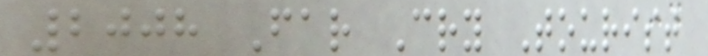2008 Far Cry Tourist
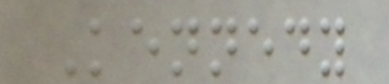Kennedy
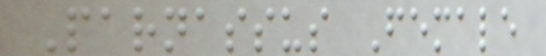Parnassus Female
